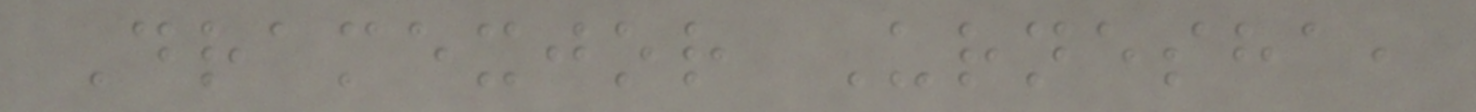Dramexjor Urnesha,
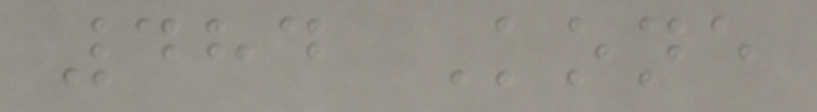484 Kone
